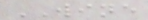WINE
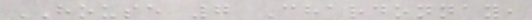HOUSE 7 Chardonnay,
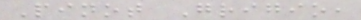Pinot Grigio,
